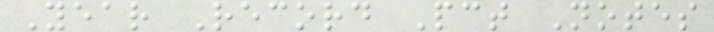Year Record Pct Notes
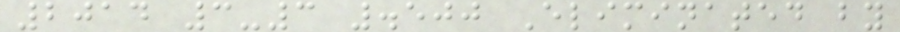2014 3-3 .500 Eliminated by
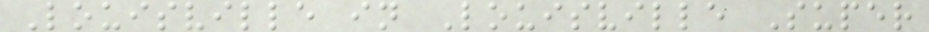Louisville in Louisville Super
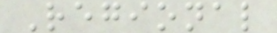Regional
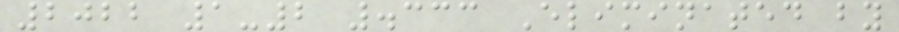2022 1-2 .333 Eliminated by
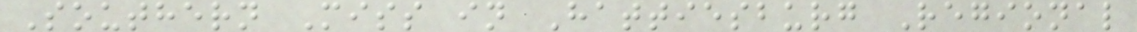Southern Miss in Hattiesburg Regional
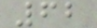62
